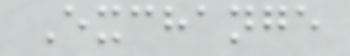Exchange
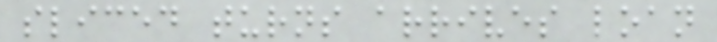sliced turns arrives loan
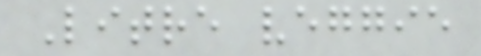Litre veggie
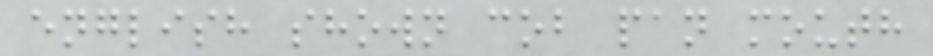english shown cob pan mouth
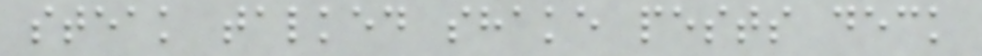steak talked shake pests deck
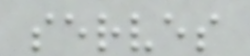serves
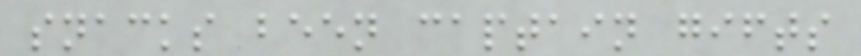snacks been captain gifts
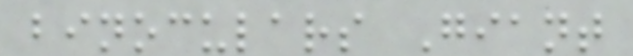binoculars Giant
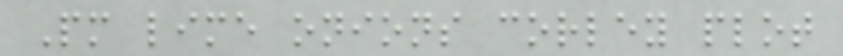Pm lime onions corley plot
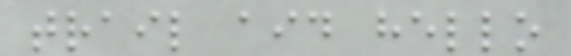trail aid hello
